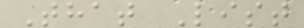That List
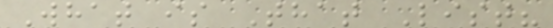What is That List?
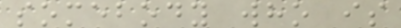somebody who is
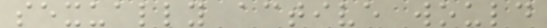sexually active would
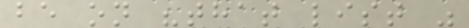be on "that list "
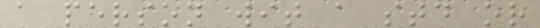a person wit a std or
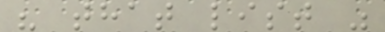" that list "
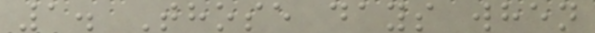1. Those days when
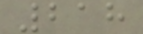218
